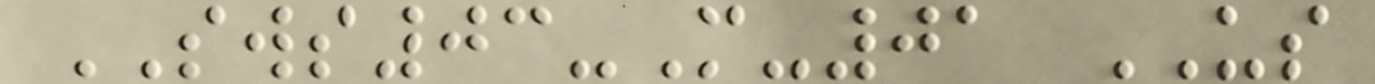SWS03-M-01 US
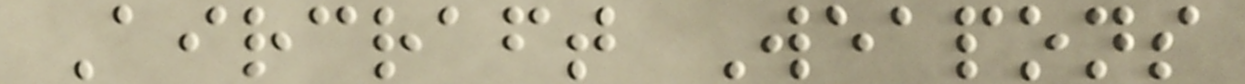Aircraft Weapons
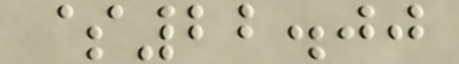$22.00
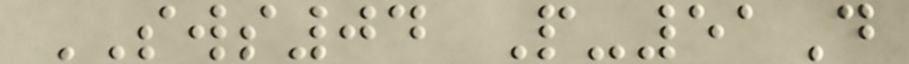SWS04 P-51D
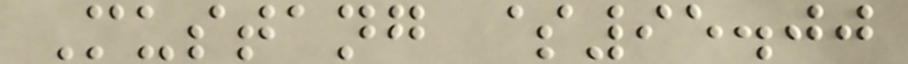Mustang $95.00
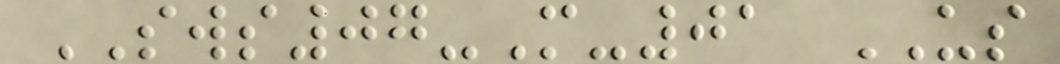SWS07-M-01 US
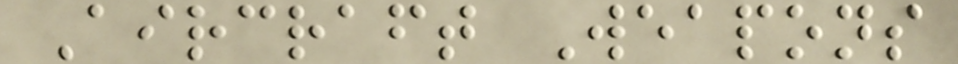Aircraft Weapons
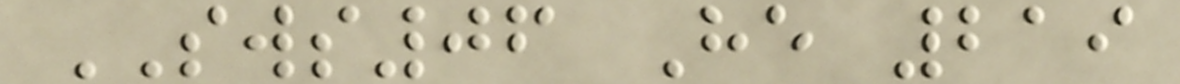SWS06 He 219
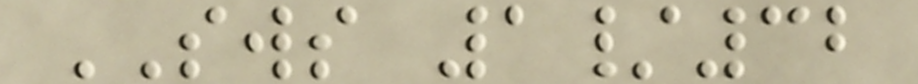SWS 1/32
